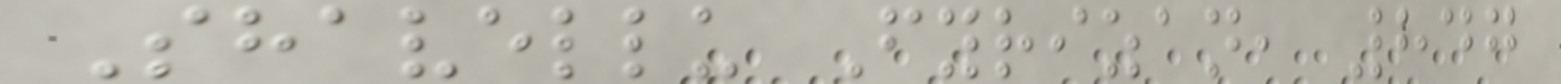Shavellu Fyrizan, 847
